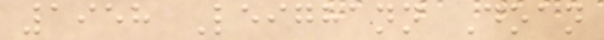1958 Leighann Doan
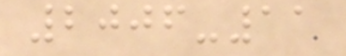2006-11
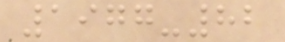1977-82
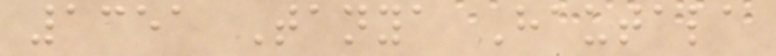1351 Tanya Hautala
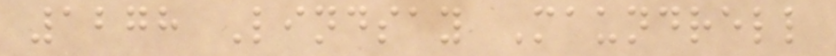1278 Lindsay Maundrell
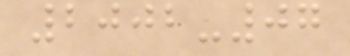2002-07
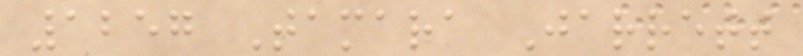1257 Tamara Jarrett
